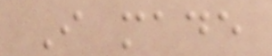I made
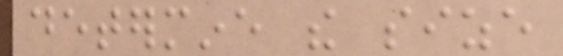determine the size
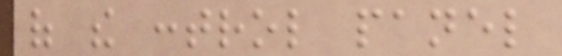of the control panel
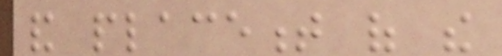and placement of the
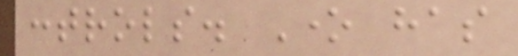controls. One has
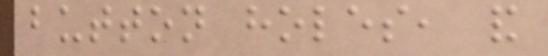button holes, and
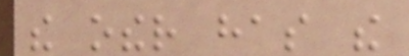the other has the
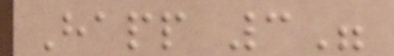Happ 3"
